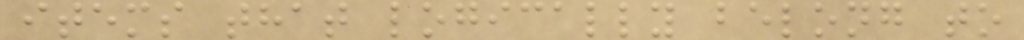items that logically belong to
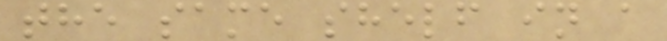the same shelf in a
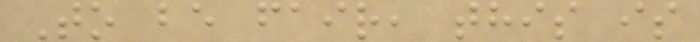To be fair, this is
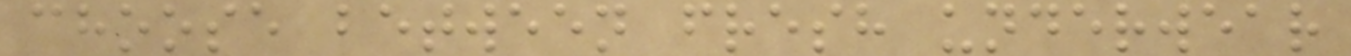choose between fresh underwear
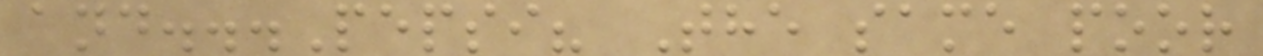and...Pepsi? The same poor
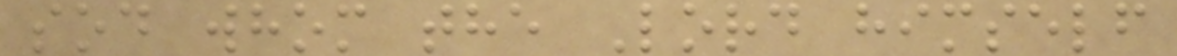sod whom the Lord himself
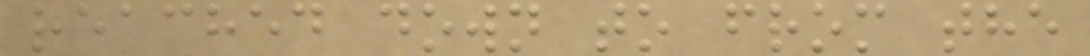reached down to from the
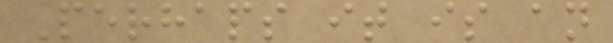Perhaps it is an
